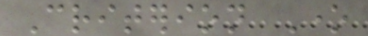Criterion One
